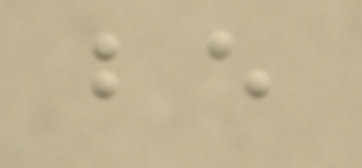be
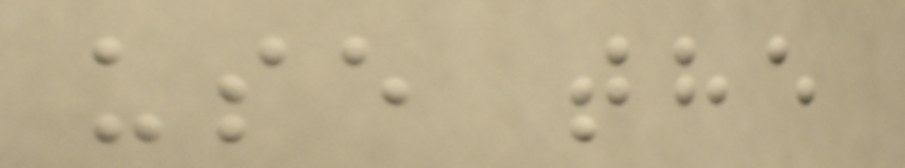use the
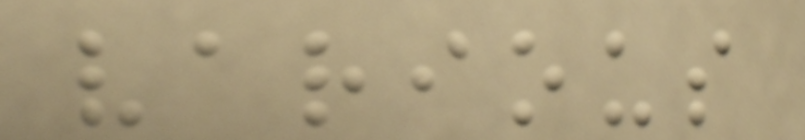various
